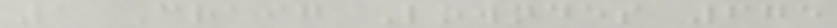1 Craig Lowndes 675
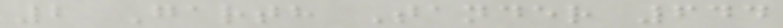2 Garth Tander 644
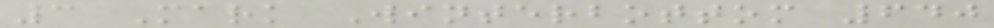3 Mark Winterbottom 640
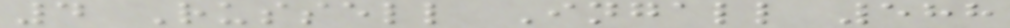4 Russell Ingall 588
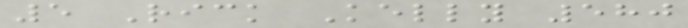5 Rick Kelly 580
